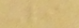9
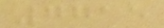7715
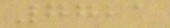7721
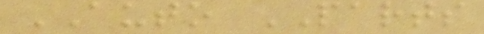AUTO PARTS
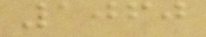1060
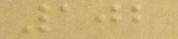102
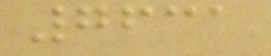7631
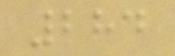284
